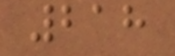218
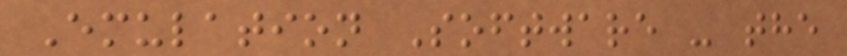Emulation Software - the
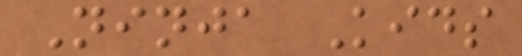Ninja Kids
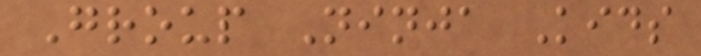Group Ninja Kids
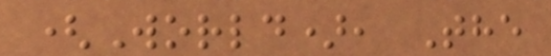(World), The
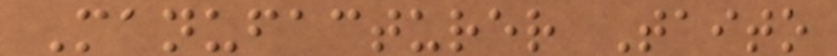Manufacturer Taito
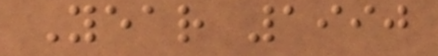Year 1990
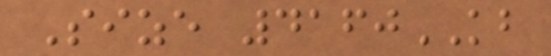Size 4160KB
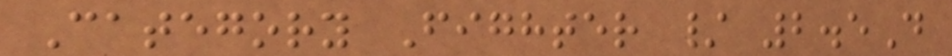Category Fighter / 2.5D
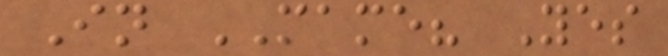In MAME? Yes
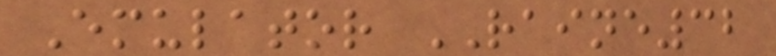Emulator RAINE32
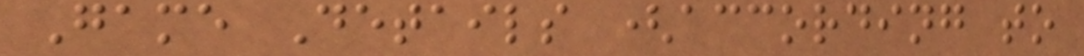Game Details (according to
